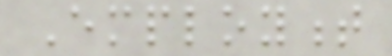Employment
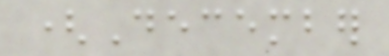(December
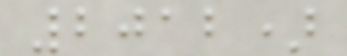2012)
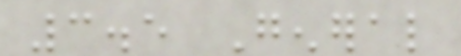3.5 General
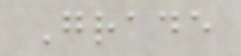Grade
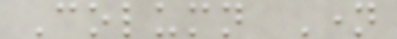Column Name
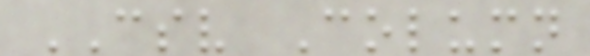CSV Column
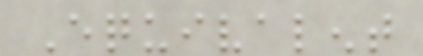Equivalent
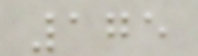175
